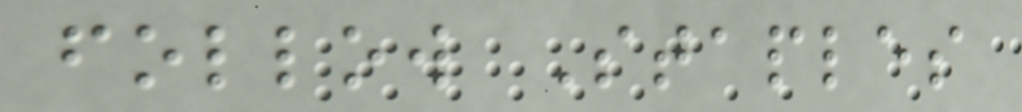follow Staples
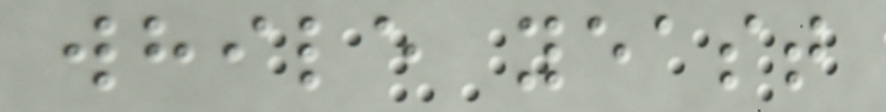while yeast
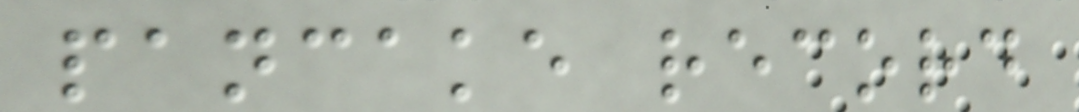pancake record
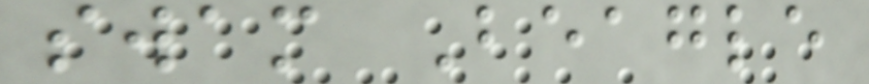swam Beagle
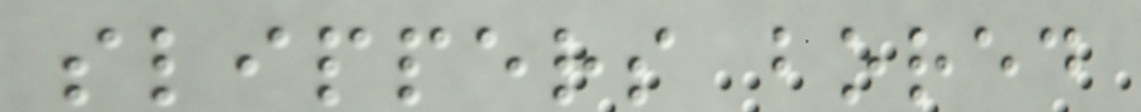slippers bored
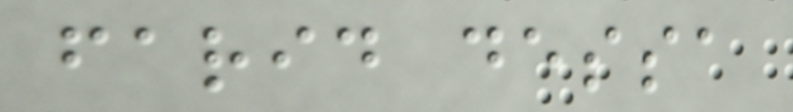farid dessa
